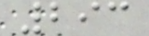293
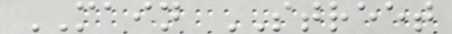MAIN STREET
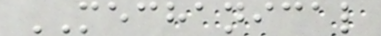MECHANICAL
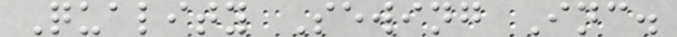Quality Sewing Inc.
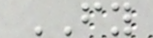FY
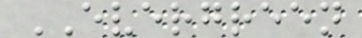EVERGREEN
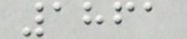1861
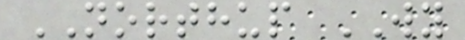NORTHUP WY
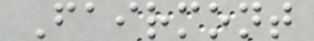Fairmont
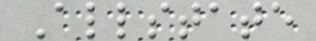Allstate
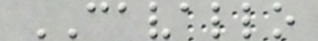CAVALLO
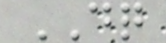DQ
